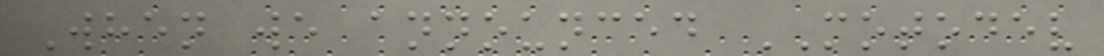When we announced MOTODEV
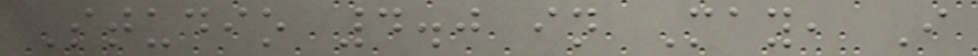Studio 4.0 in May, I
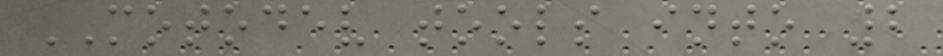MOTODEV tools into 2
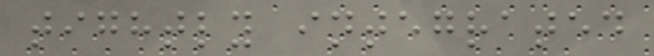tightly integrated
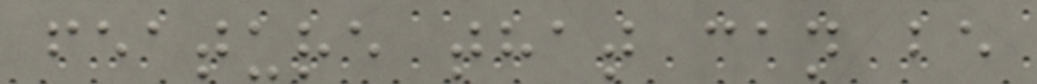feature that can be
